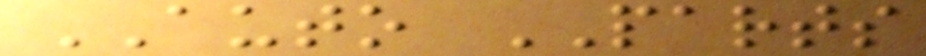AUTO PARTS
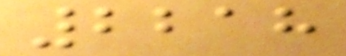2218
